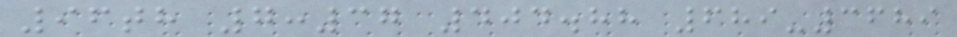96th 7:37 404.88 689-3689
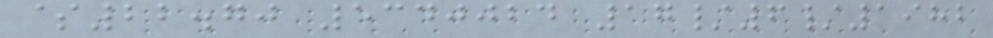$22.70 5340024 17/6/1982
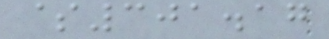$301.17
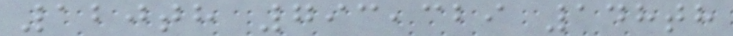120th 793,329 148th
